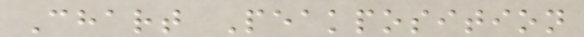Chart Peakposition
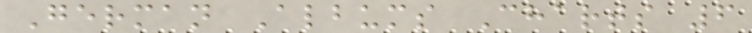German Albums Charts 6
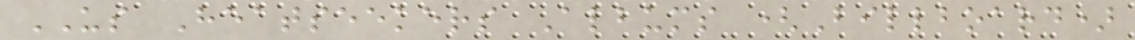US Heatseekers Albums (Billboard)
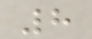8
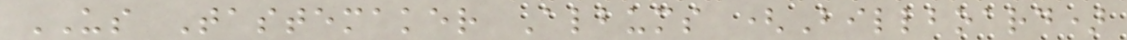US Tastemaker Albums (Billboard)
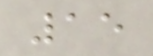15
